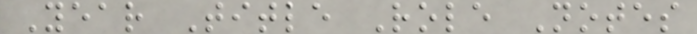Year Title Role Notes
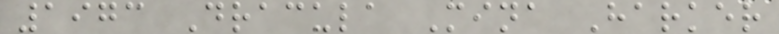1973 Dracula Mina Harker
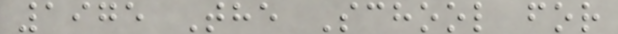1975 The School for
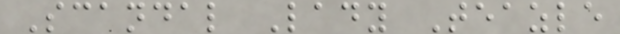Scandal Lady Teazle
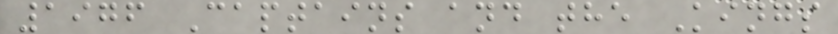1976 Captains and the Kings
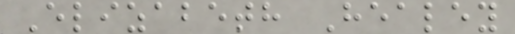Elizabeth Healey
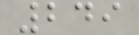249
